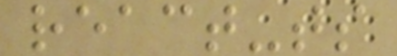react-ts
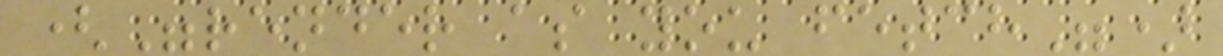("render as you fetch")
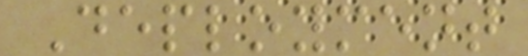Deployment
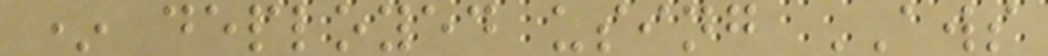* deployed using AWS
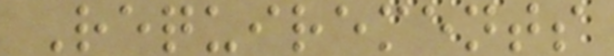Requirements
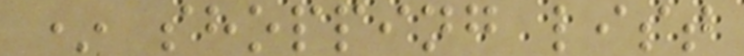* shopping list
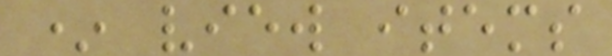* view items
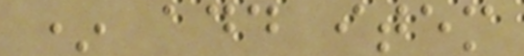* add item
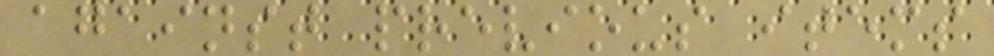against previous items
